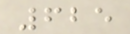625
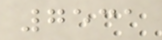7531
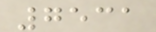7531
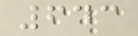643
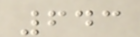643
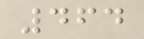464
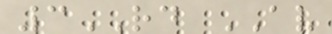3RD AV
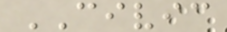CIVIC
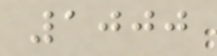1000
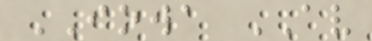IOWA AV
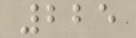225
